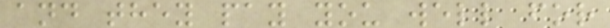and they pay you well for
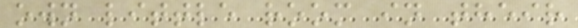own little room in their
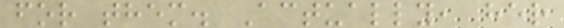for them. Actually, her
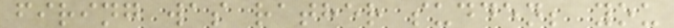firing was rather sudden; you
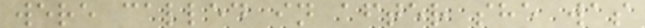were called in after she was
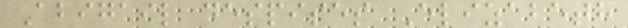Abigail despises Elizabeth
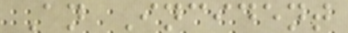An Incident
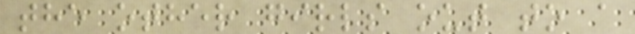the other girls out to a
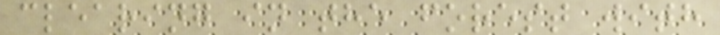clearing in the forest with
